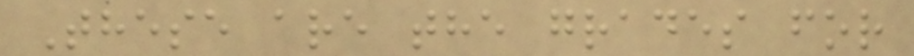These are the grades for
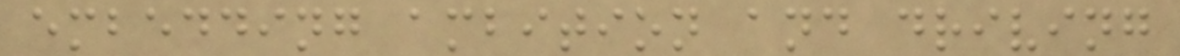embedding ambition and driving
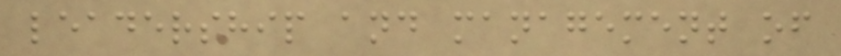leadership and management of
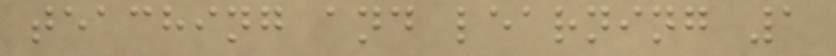teaching and learning 1
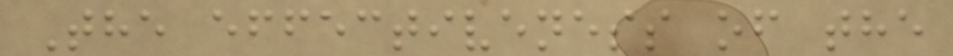The effectiveness of the
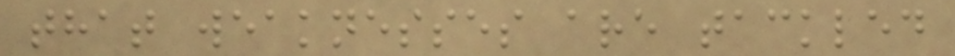that weaknesses are tackled
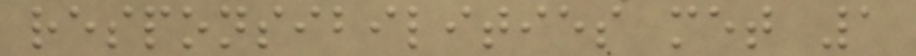responsibilities met 1
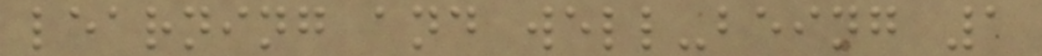learning and well-being 1
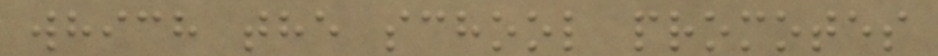which the school promotes
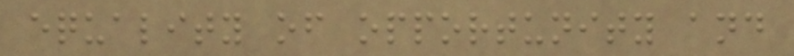equality of opportunity and
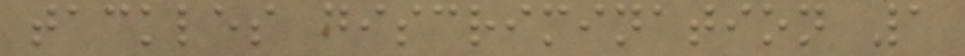tackles discrimination 1
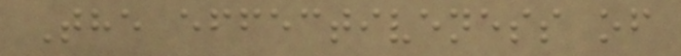The effectiveness of
